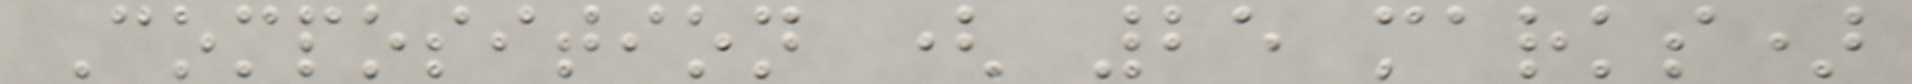Composition ( 25 marks)
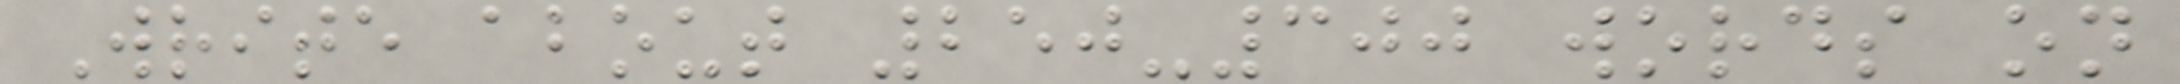Write about 250-300 words on
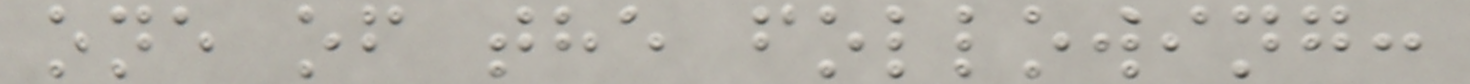one of the following:
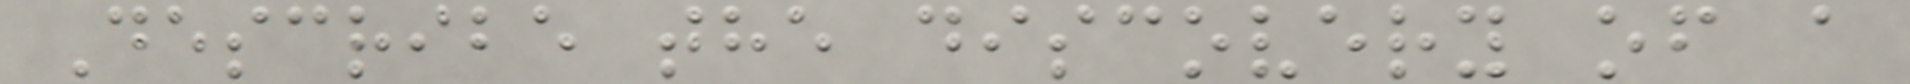Describe the discovery of a
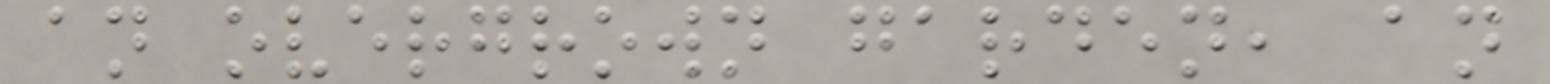an overgrown garden, an
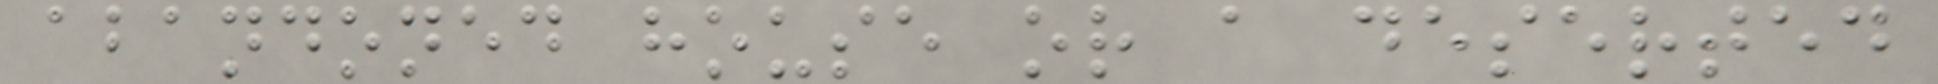abandoned house or a deserted
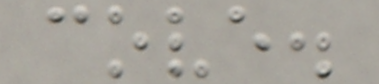cove.
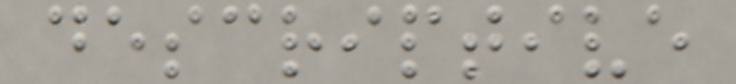descriptive
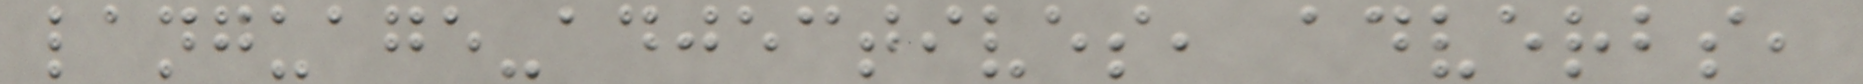language-adjectives, adverbs,
